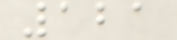121
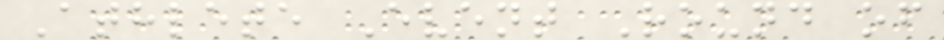Athlete Event Round of
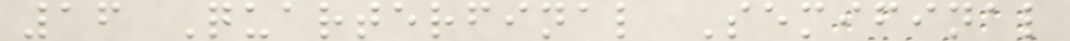16 Quarterfinal Semifinal
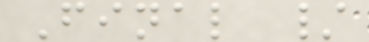Final /
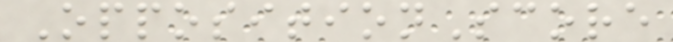OppositionScore
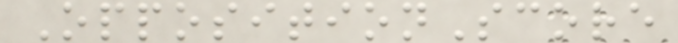OppositionScore
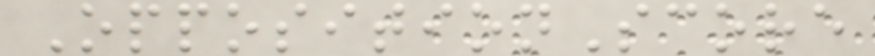OppositionScore
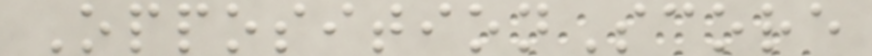OppositionScore
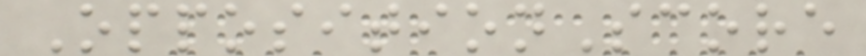OppositionScore
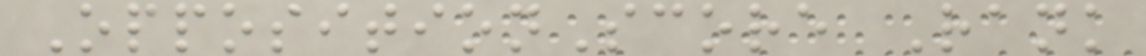OppositionScore Rank
